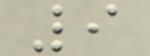9
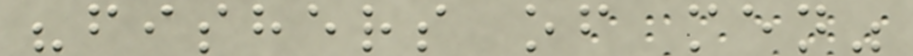"fishers of men"
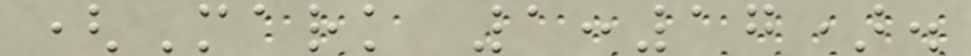(Mark 1:17).
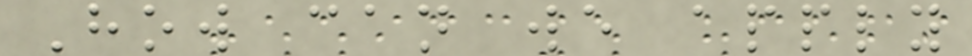How can we apply
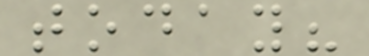today?
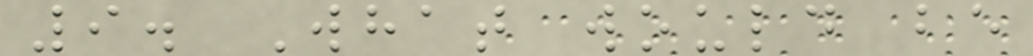9. What would be
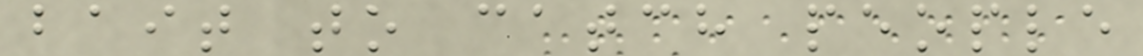bait to catch people
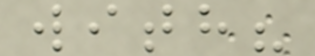with?
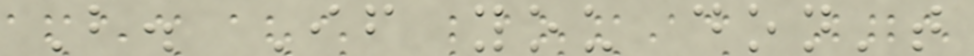B. If you don't
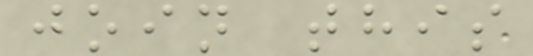join this
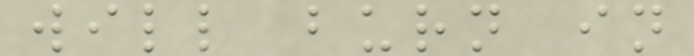will burn in
